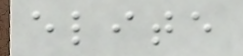elite
